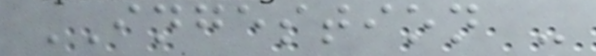INGESTION -
